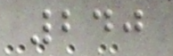240
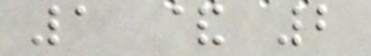1 & 2
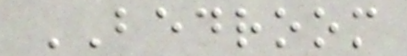BEDROOM
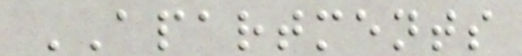APARTMENTS
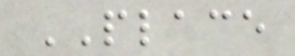PLACE
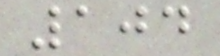104
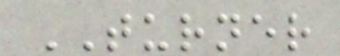TURNER
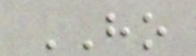HO
